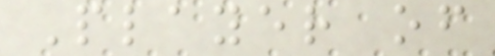Player of
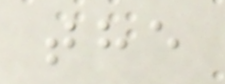the
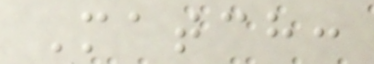Match:
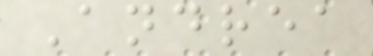Andrea
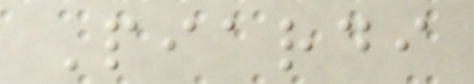Piardi
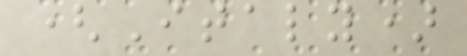(Italy)
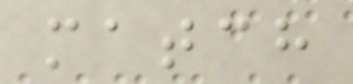match
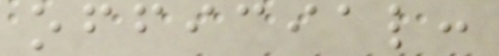official:
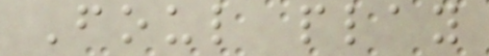Foul play
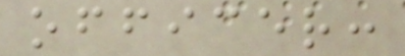officer:
